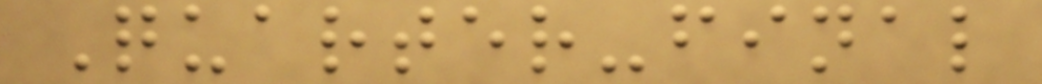Quarter-final
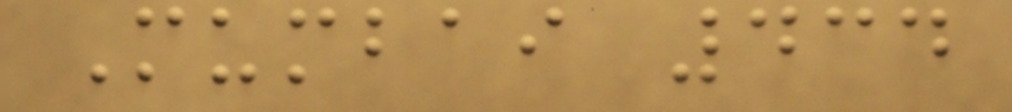Mumbai 434
